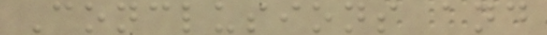Conclusions and
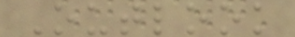Outlook
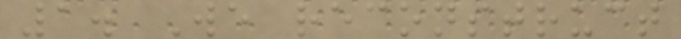1. We reconstruct
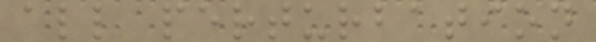all perturbation
